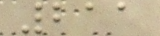211
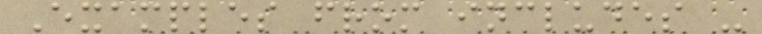Examples from includes -
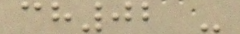ch02 -
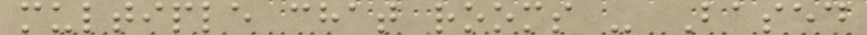multiple chat rooms - Based
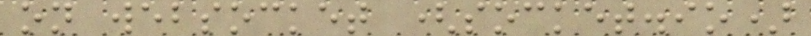on websocket (socket.io)
